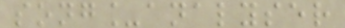song_analyser
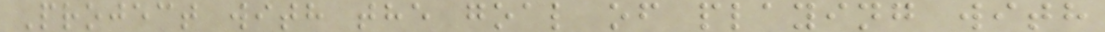Project with the goal of playing with
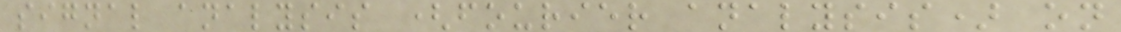signal analysis (fourier analysis) on
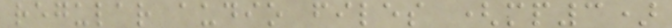regular audio files (mp3)
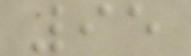95
